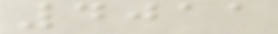4011
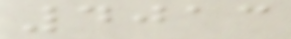4013
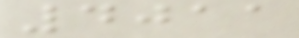4011
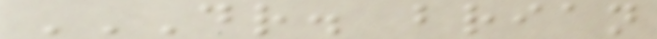DR. BRIAN
